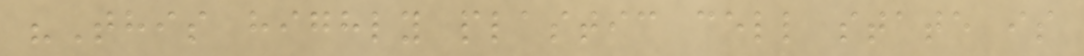"This highly plastic cell state is
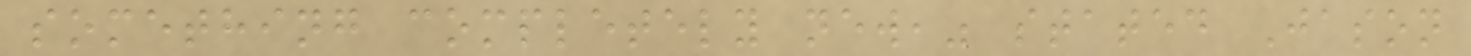something completely new," stated Jason
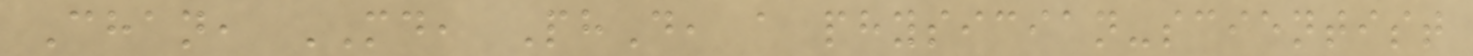Chan, MD, PhD, a physician-scientist
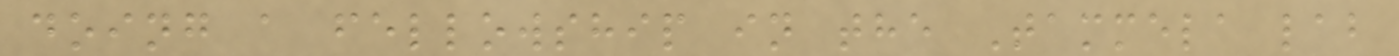doing a fellowship in the Tammela lab
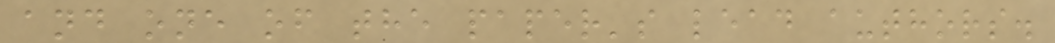and one of the paper's lead authors.
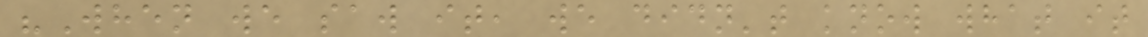"When we saw it, we didn't know what it
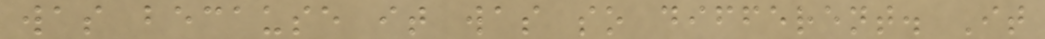was because it was so different. It
